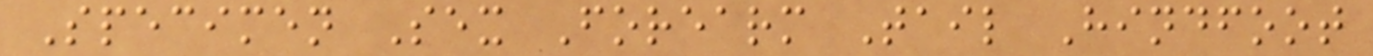Specimen Sex Forearm Tail Hindfoot
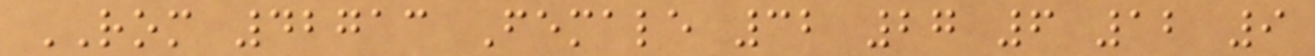ROM 42713 Female 32 27 6 12 9
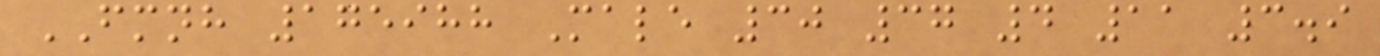FMNH 175988 Male 30 37 4 11 3.9
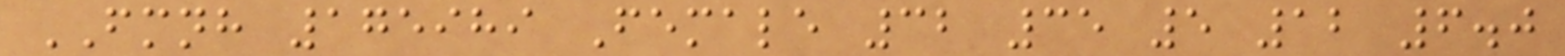FMNH 175989 Female 32 35 5 12 6.0
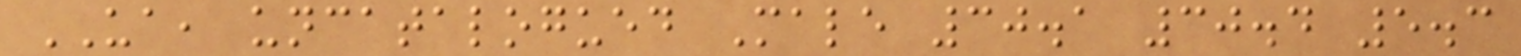UA, uncatalogued Male 30.1 30.4 5.3
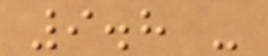9.8 -
